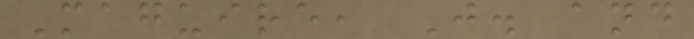Maguire, J. and
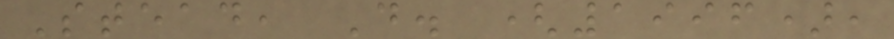Stead, D. (1996),
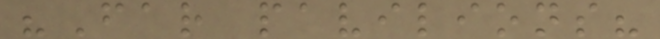"Far pavilions?
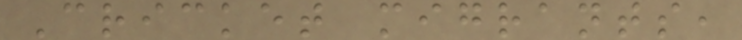Cricket migrants,
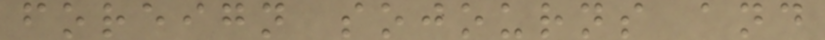foreign sojourns and
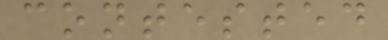contested
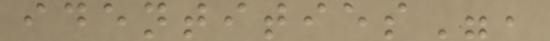identities",
